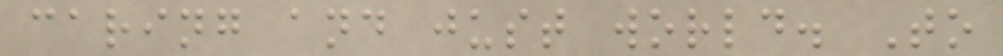caring and just world. To
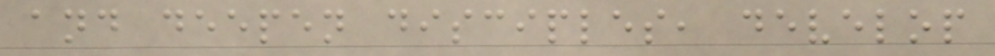and deepen disciples, develop
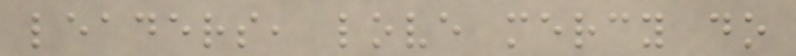leaders, love mercy do
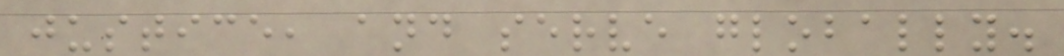justice, and serve globally.
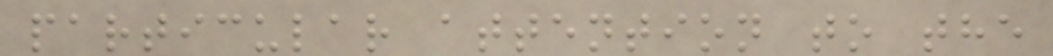particular attention to the
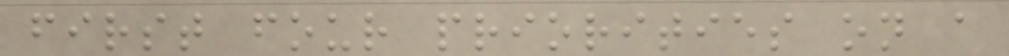first four priorities on a
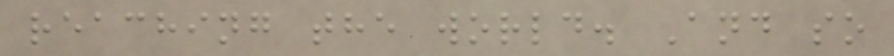reaching the world. And so
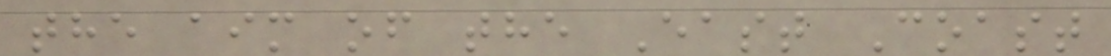the aim of the East Coast
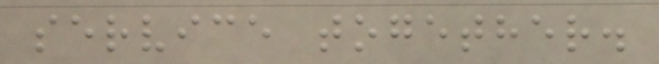service together.
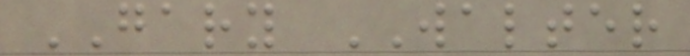GARY WALTER
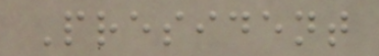President
